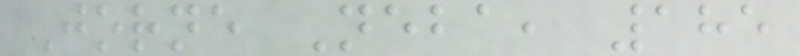Jorne Neba, 185
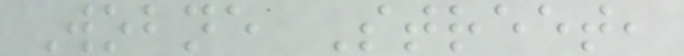Wobne Street,
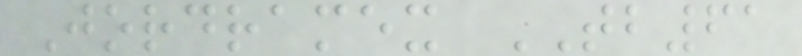Jordramex TB61
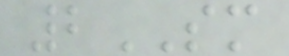2SM
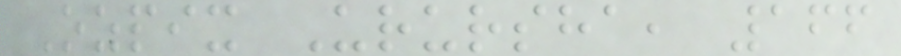Ozpix Urursha, 166
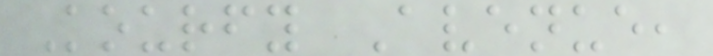Kourfy Avenue,
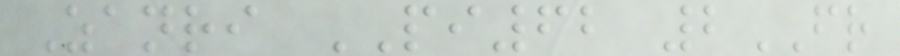Zanri PI62 2FR
